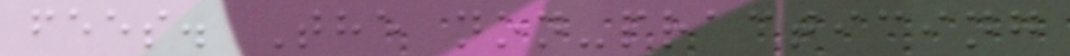fees. The non-practicing
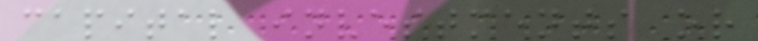capital investments or
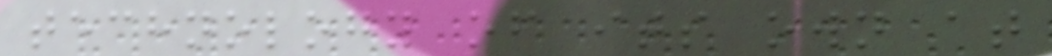technology of its own at
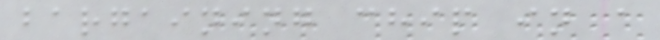bargaining chip in a
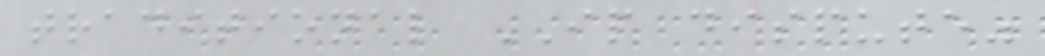traditional IP dispute"
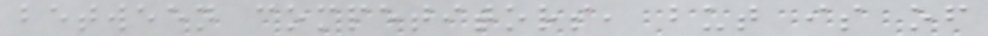between competitors, but is of
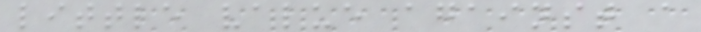little value against a
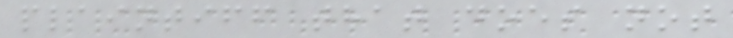plaintiff that does not
